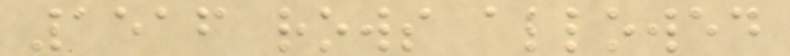1516 rows allowed
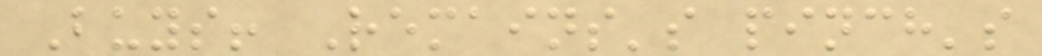Buys! Remains's pinch's
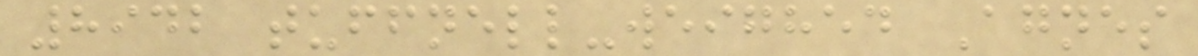8942 tuffnell-weighed Agnes
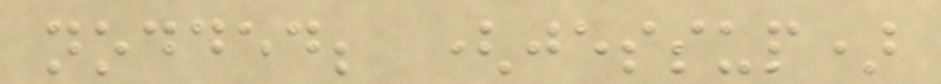nodded; (jessup)
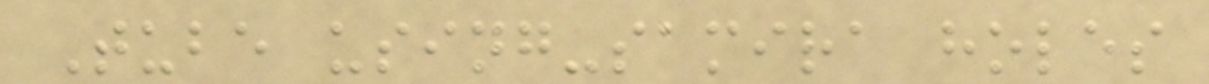Tube using-samira holes
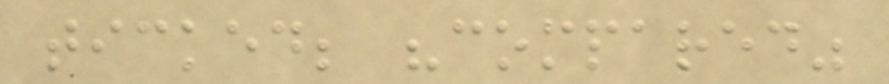ticked; "compared"
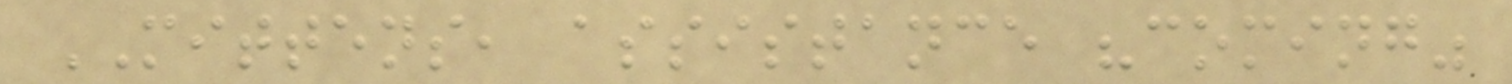MITTENS, assistance "coming"
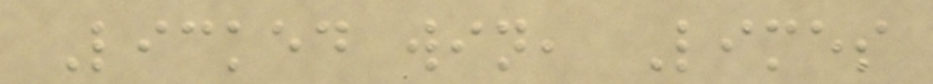Licked win, Limes
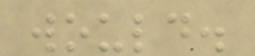would.
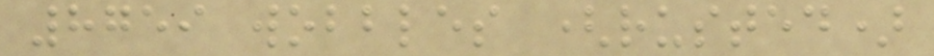8759 wobbles (rusted)
